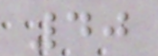40
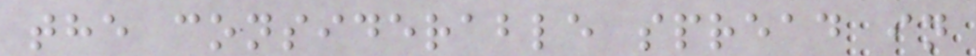the considerable spread in
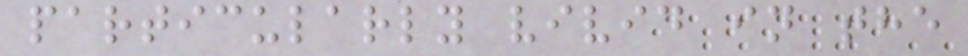particularly vivid in the
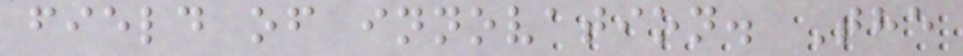field of innovation. The
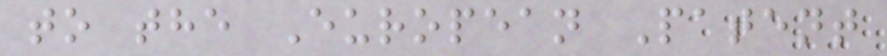to the European Patent
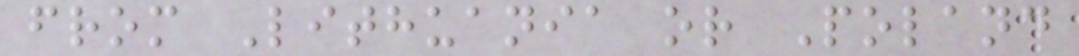from Lithuania or Poland
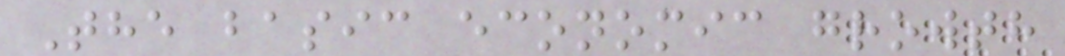The basic economic growth
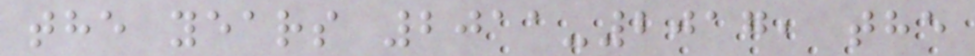the years 2011-2017, the
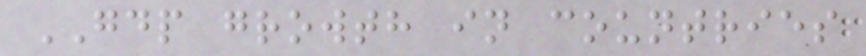GDP growth in countries
